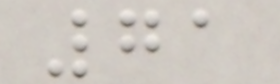71
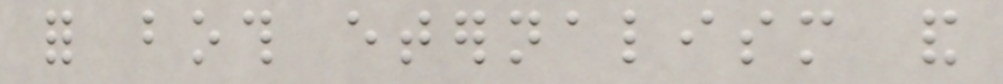for both eternalism and
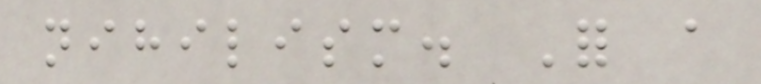nihilism. For a
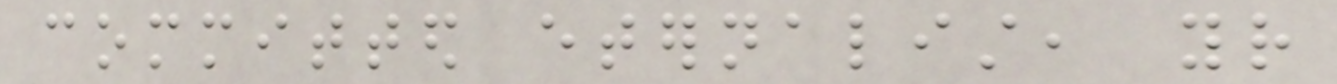committed eternalist, your
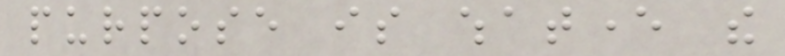purpose is whatever the
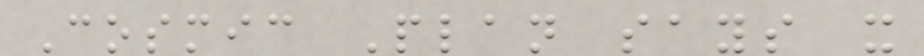Cosmic Plan says it
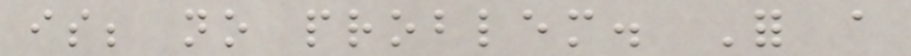is; no problem. For a
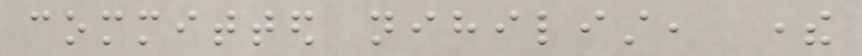committed nihilist, there
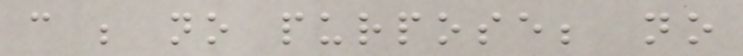can be no purpose; no
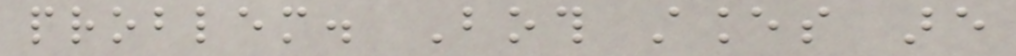problem. Both stances are
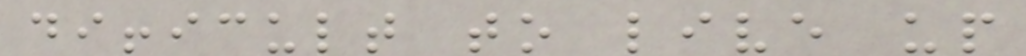difficult to live up
